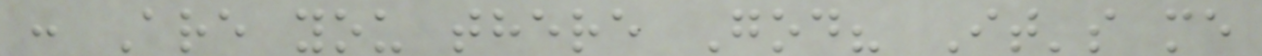: Are you there God? It's me
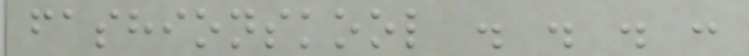fashionskool . . . :
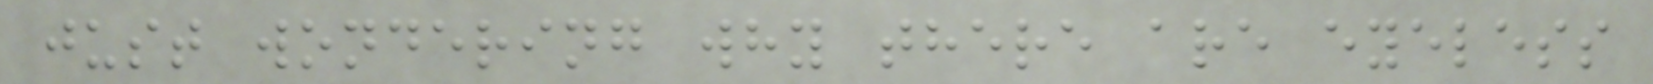just wondering why there are eyeless
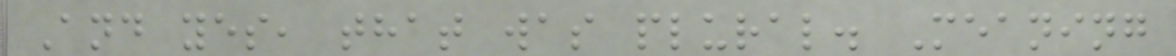And yes, that was plural. Meaning
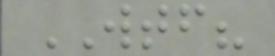WTF?
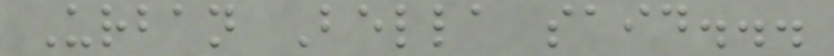Urban Bella said...
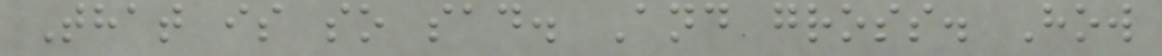That is so sad. And gross. How
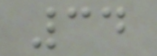34
